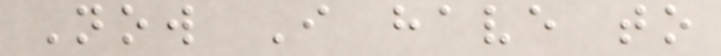Now I have to
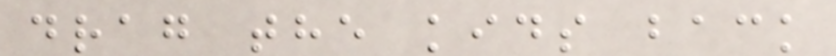drag the kids back
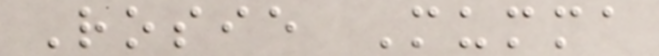Rosie Mumma
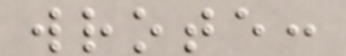wrote:
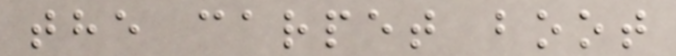the carpet boot
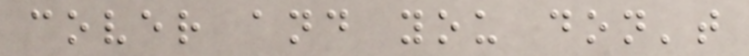cover and you don't
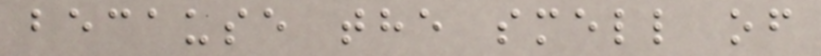because the smell of
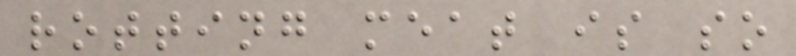rotting meat is so
